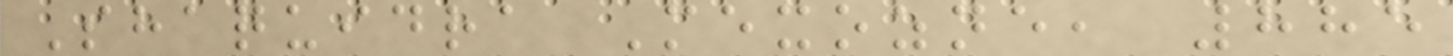Shaquidra Mexozne, 885
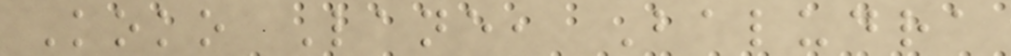Koko Lane, Baludra
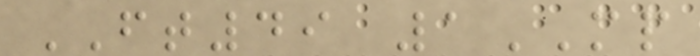FT49 1MP
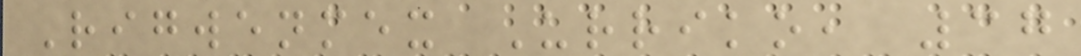Rigwenmex Urriko, 37
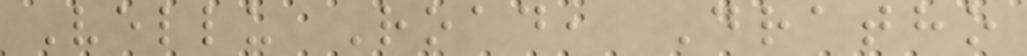Vellu Road, Dratho
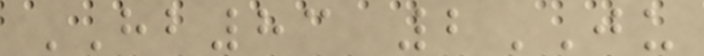HB83 2JU
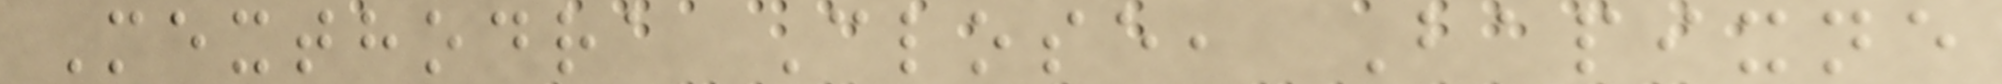Mexthodra Close, Bapixne
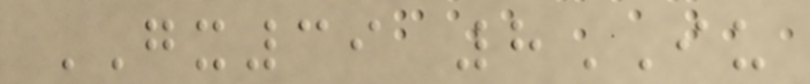GX39 8IU
